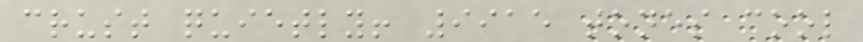crust quietly! 9915 tones cool
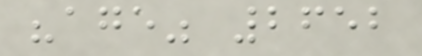"age" 2652
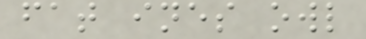fat ines owl
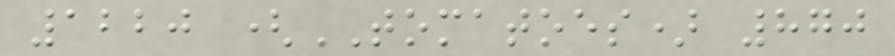1220 (TOMATOES) 870
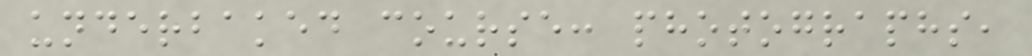underbaked course: photographs,
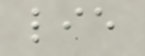lie
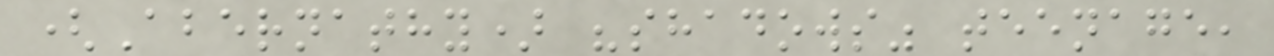(Abernathy) "shadows" teenage,
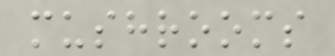mushrooms
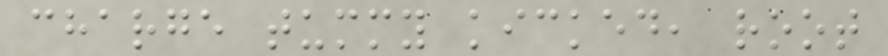charge tummy kicked, root
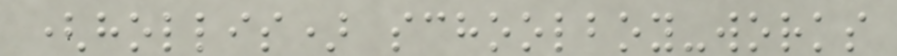(hollis) schoolboy-works
